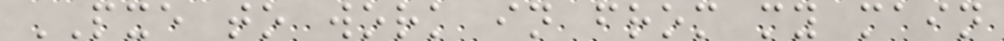PXE to work in from my main
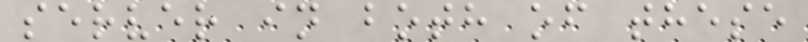server in both of these
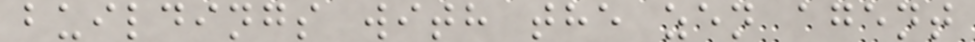buildings with the zen agent
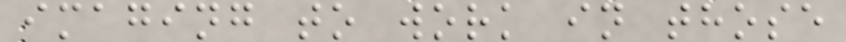imaging to work in those
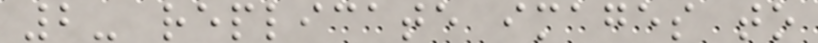2- replicate images to
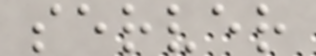server
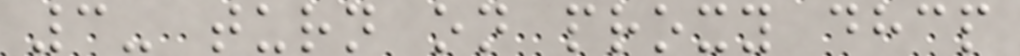3- turn on proxy dhcp
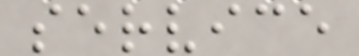service
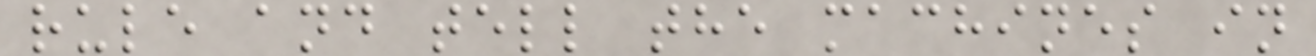rule and tell the machines in
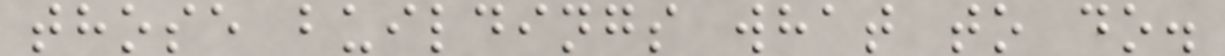those buildings what to do.
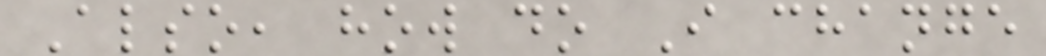Also, how do I change
